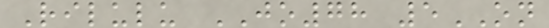Rilulu JO78 5ON
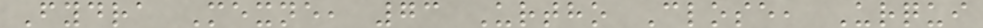Fydra Mexne, 73 Urtho Close, Urqui
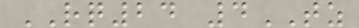RQ24 4TZ
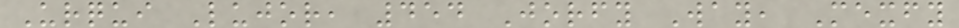Urqui Lujor, 454 Jorfy Way, Mexfy
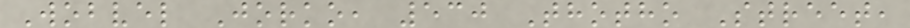Wobvel Jorko, 530 Thotho Street,
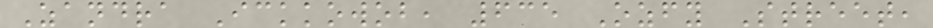Zandra Ickkowob, 635 Ozfy Street,
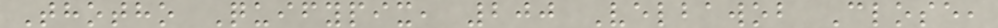Thotho Quifypix, 200 Velbawob Close,
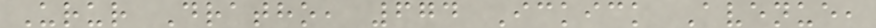Urur Dratho, 674 Ickick Avenue,
